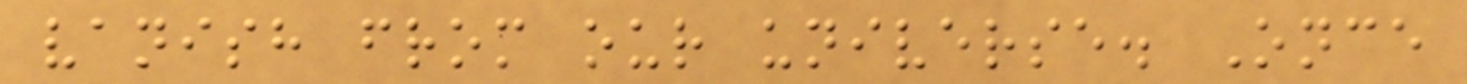vanish from our universe. Once
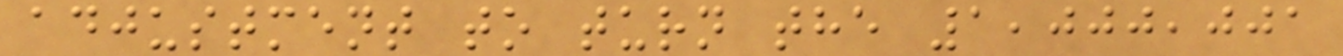adjustment to turn the 1,000,001
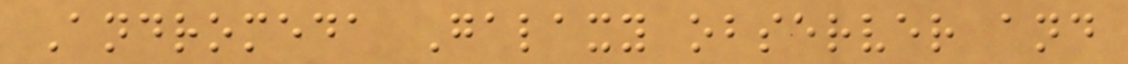Andromeda Galaxy observer and
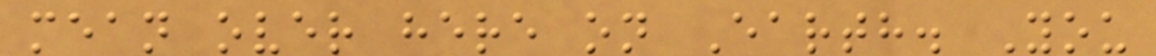mean over here on Earth. You
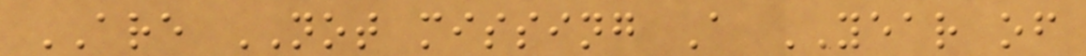ARE NOT missing A YEAR of
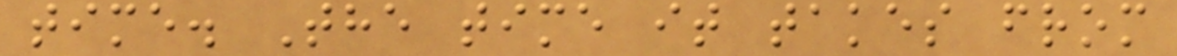time. The time it takes from
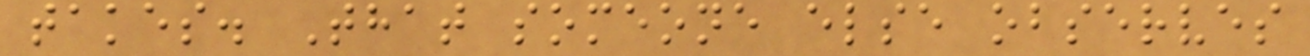takes. That someone else observes
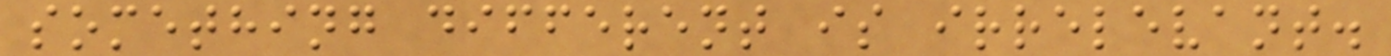something different is irrelevant.
